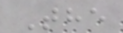The
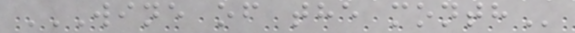WINE OF THE MONTH
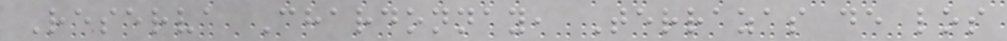Reserva Chardonnay, Terrazas de los
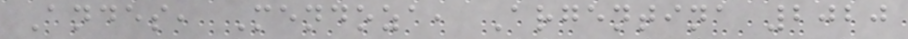Andes, Mendoza, Argentina 2020
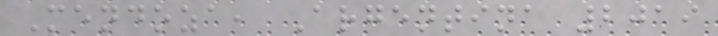Mendoza, Argentina 2019
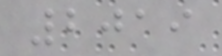2019
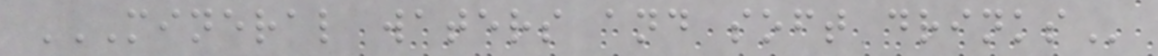MINERAL WATERS AND SOFT DRINKS
